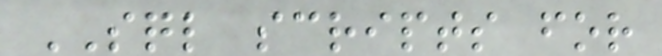SQL scripts for
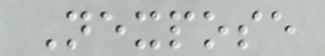Nexpose
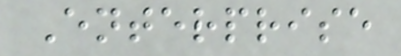Enterprise
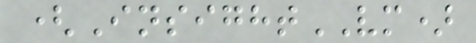(InsightVM)
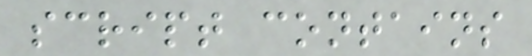script contains
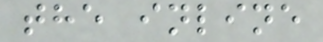the inline
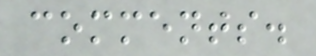comments.
